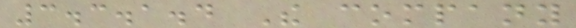3.3.1.4 The company
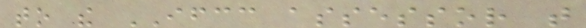to the IFCC assessor that
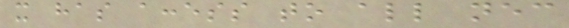it has access to all necessary
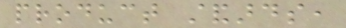product standards,
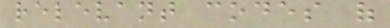relevant codes of
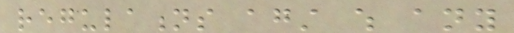regulations against which any
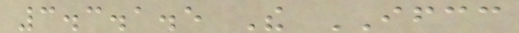3.3.1.5 The IFCC
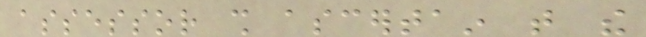assessor shall ascertain that the
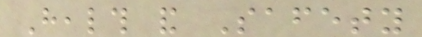Health and Safety
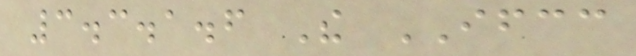3.3.1.6 The IFCC
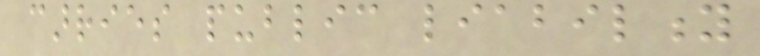carries public liability
